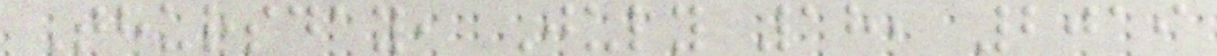Thursday, July 18, 2019
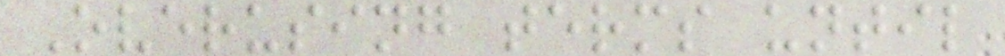Overusing terms until
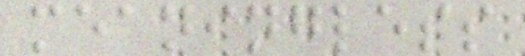meaningless
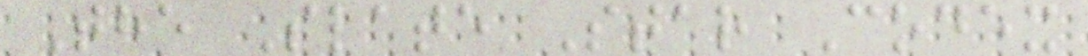The Slate Star Codex
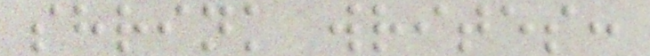shrink writes:
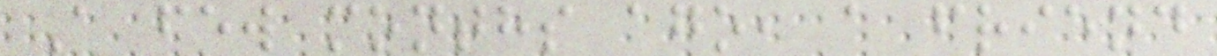A few months ago, a friend
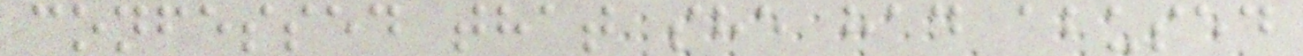confessed that she had abused
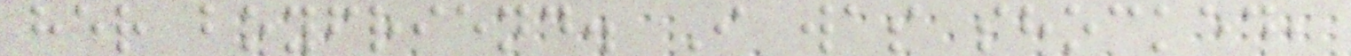her boyfriend. I was shocked,
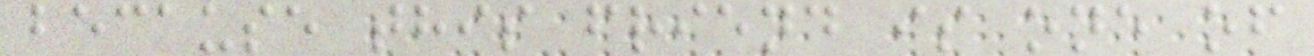because this friend is one of
